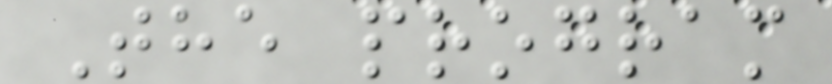The program
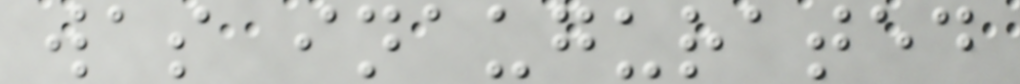was inaugurated
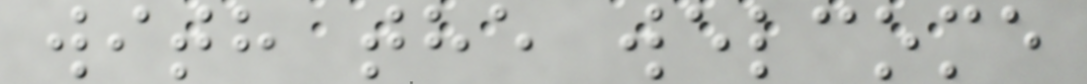with the welcome
